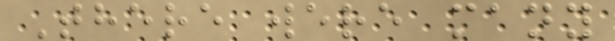There were many
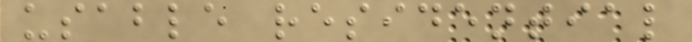usable residential
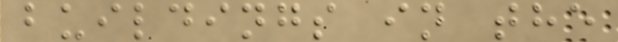buildings in the
